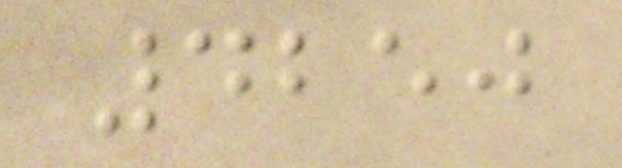4250
